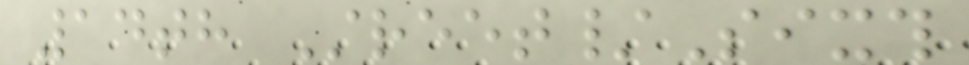14th Street/Sixth
